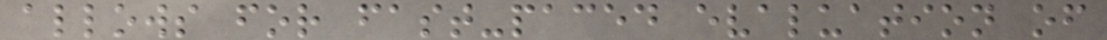allows for fast-paced evaluation of
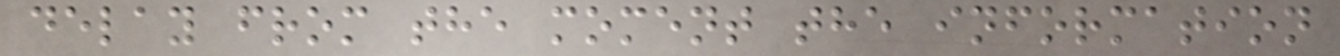delay from the moment the information
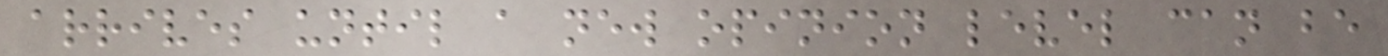arrives until a new opinion level can be
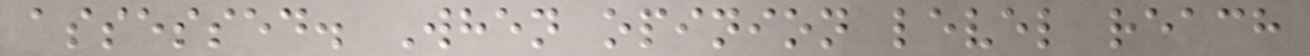assessed. When opinion level reach
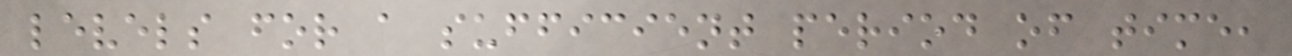levels for a sufficient period of time,
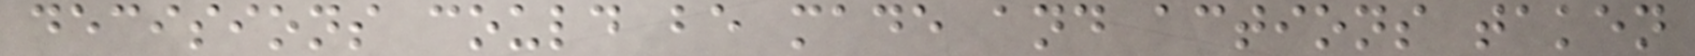decisions could be made and actions taken
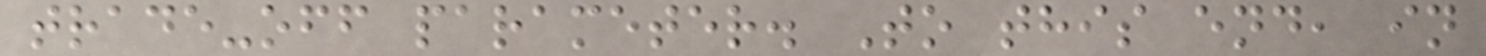trade-off parameter. To this end, in
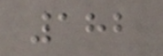182
